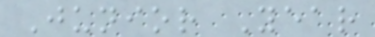Junior Year
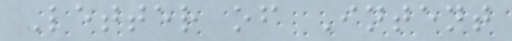Letter of Intent
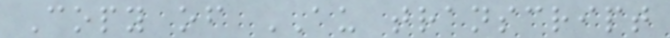Copy of AU transcript
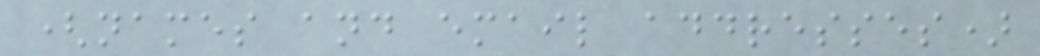(names and email addresses)
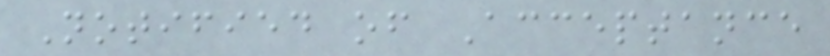Notified of Acceptance
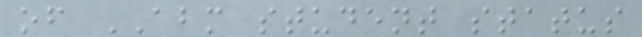of ABM student status
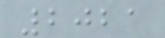2021
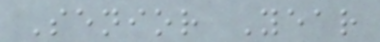Senior Year
